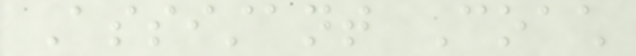Assistant Coach
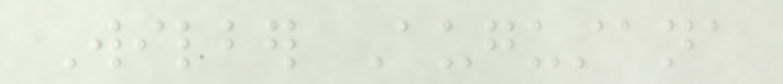Wilber Augustana
